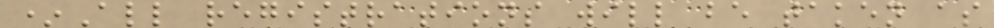*All registrations will be taken as
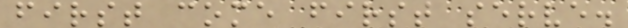first come first serve.
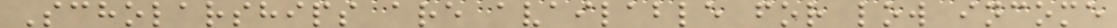Scholarships are available for low income
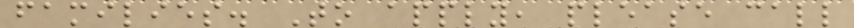families. To apply, please call
